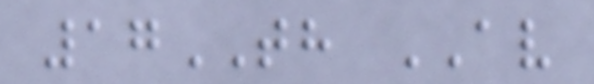17TH AV
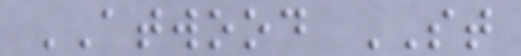ATWOOD ST
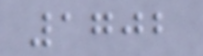1702
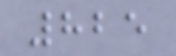825
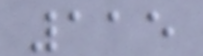115
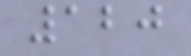120
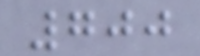700
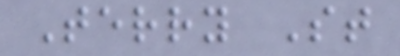Terry St
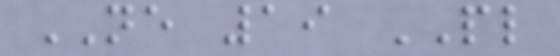NE 19 PL
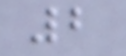2
